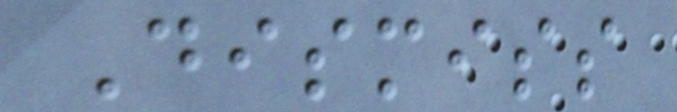Dismiss
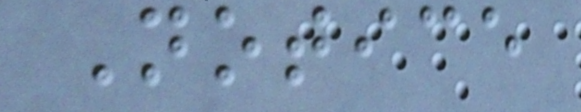Notice
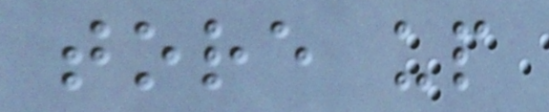tore up
